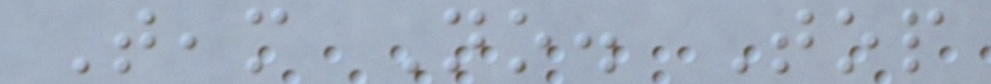Team No. Top
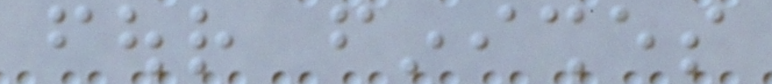four finishes
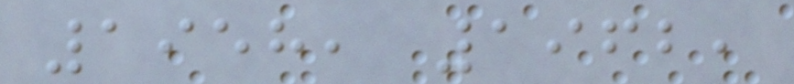1958, 1962,
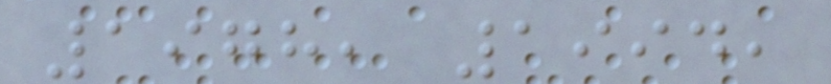1978, 1994,
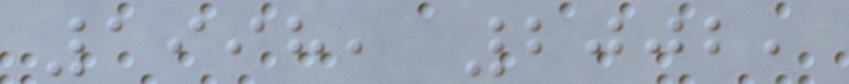1998, 2002,
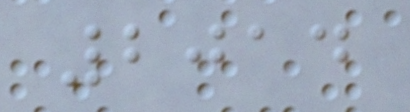2014
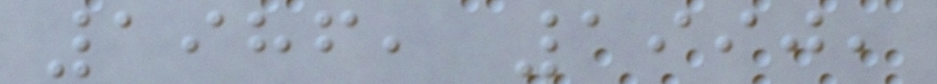1986, 1990,
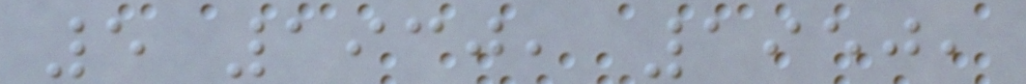5 1930, 1950,
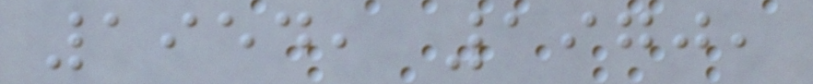1954, 1970,
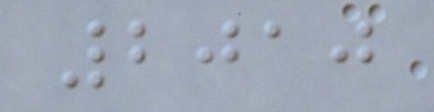2010
